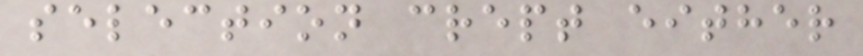selection crept either
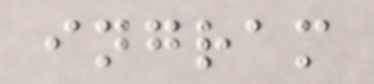ingram
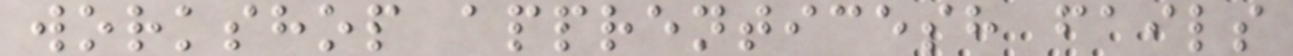workshop apprenticesh fails
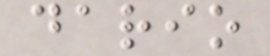dario
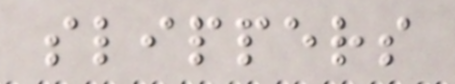slippers
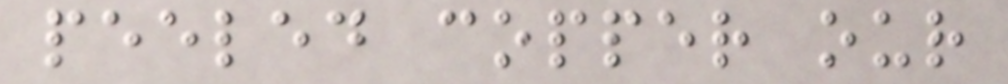peeled copper our
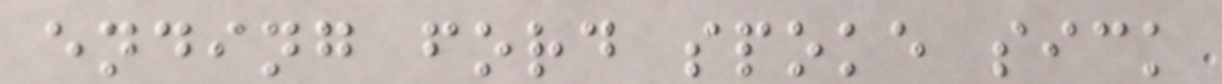ending ford spoke sick
